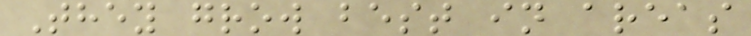They grow best in areas
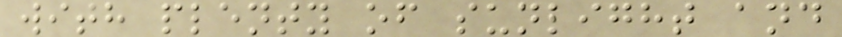with plenty of sunlight and
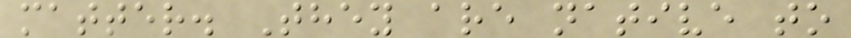matter. They are native to
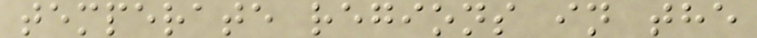temperate regions in the
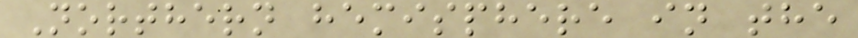Northern hemisphere in the
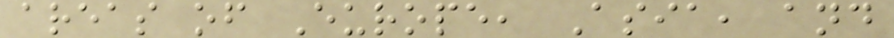areas of Europe, Asia, and
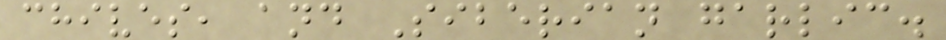chives, and Siberian garlic.
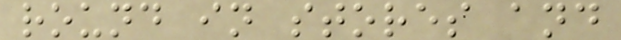round in stores and
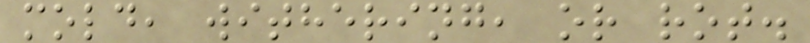mold, withering, or rot.
